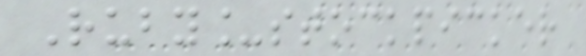Ruby_stockpicker
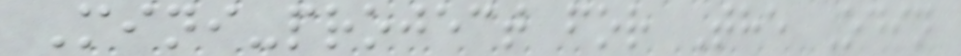Mini-project for The Odin
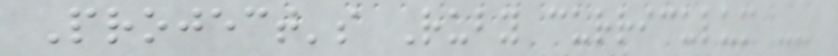Project's Ruby curriculum --
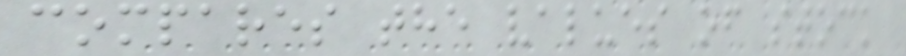compares the values of stock
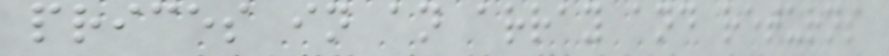prices in an array and returns
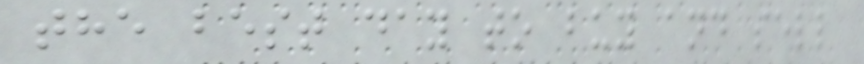the best day to buy and sell
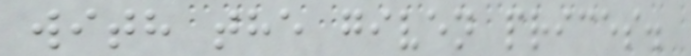with the given prices.
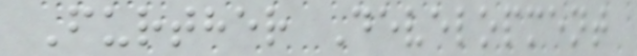Further Development
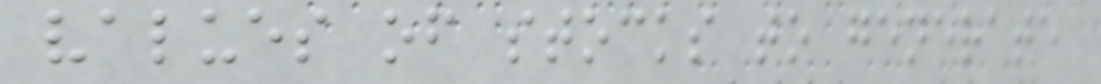values of stocks to generate
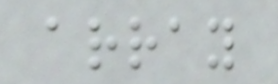array
